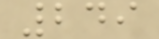249
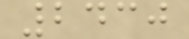2430
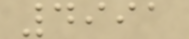4991
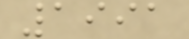1991
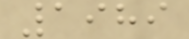1989
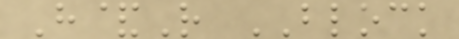H&R BLOCK
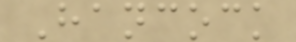Hancock
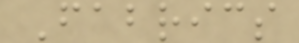Fabrics
